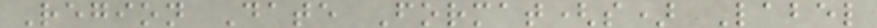Region Date Format(s) Label
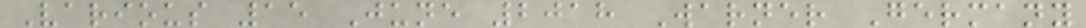Various 15 June 2018 Warner Germany
